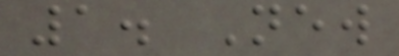1. New
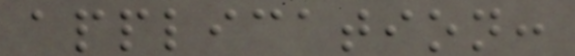application:
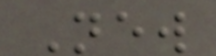New
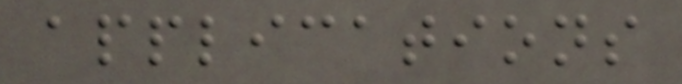applications
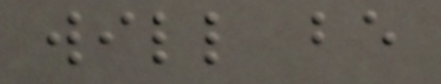will be
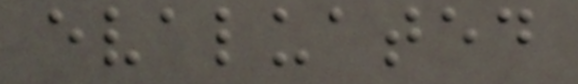evaluated
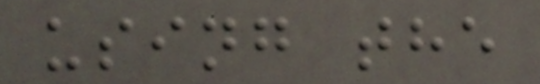using the
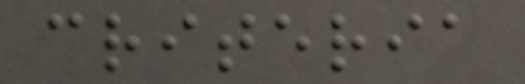criteria
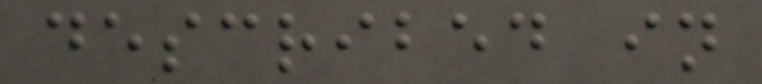described in
